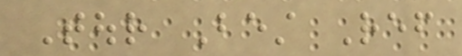Tour Best Ref
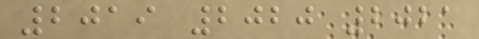2019 2020 2021
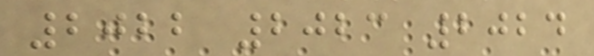2022 2023 2024
